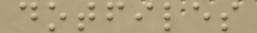dotfiles
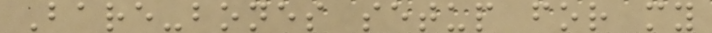Bare-bones setup for my
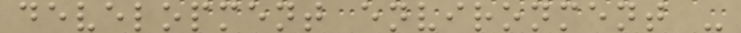development environment -
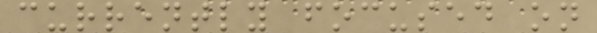currently focused on
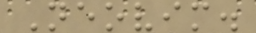Neovim.
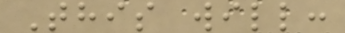This will:
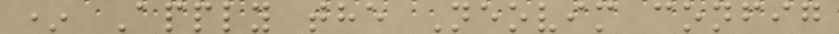* Apply the Neovim config
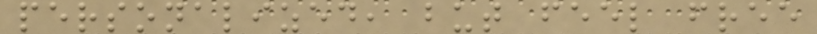personalized, but feel free
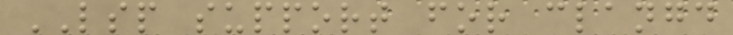LSP support for clangd
